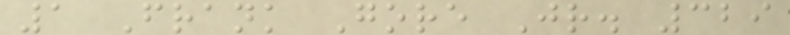1 Frank Gore Jr. 329
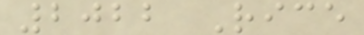2022 Rice
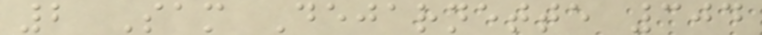2 Sam Dejarnette 304
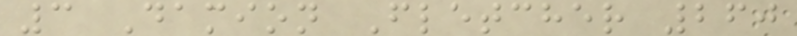3 Damion Fletcher 260
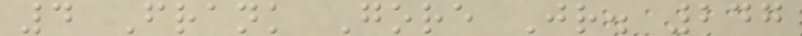4 Frank Gore Jr. 247
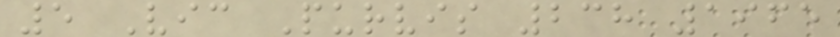5 Vic Purvis 238 1965
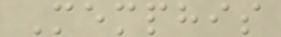Memphis
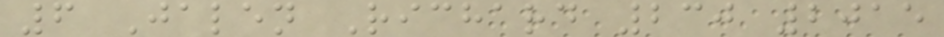6 Jalen Richard 230 2015
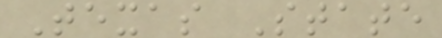Texas State
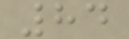84
